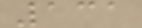131
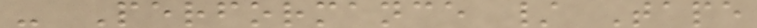- Performance / Tape
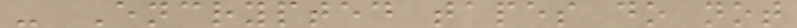- Encrypted tapes do not
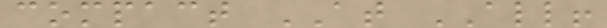compact AT ALL!
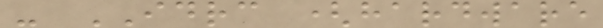- IDRC (hardware
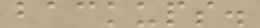backups.
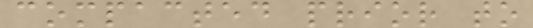compacted prior to
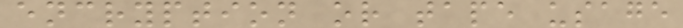encryption or tape usage
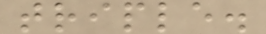triple.
